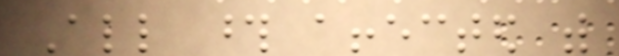All those affected with
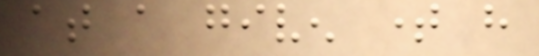at a given time have
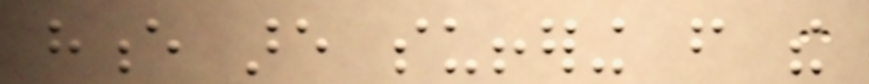hence are suffering from the
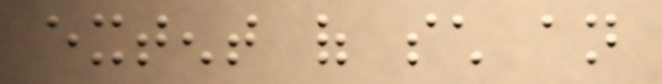extent of such an
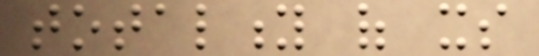totality of its
